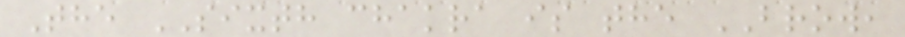The SIXTH chakra is the BROW,
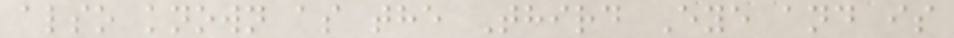also known as the Third Eye and is
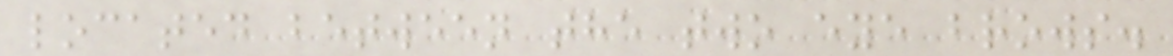located between the two eye brows.
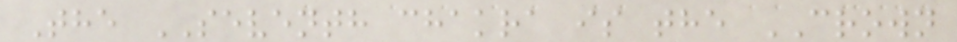The SEVENTH chakra is the CROWN
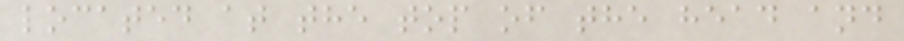located at the top of the head and
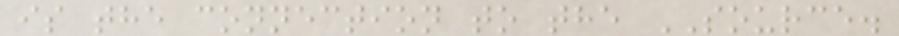is the connection to the SOURCE.
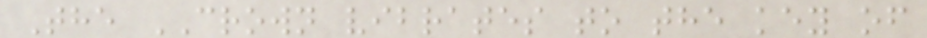The CROWN vibrates to the key of
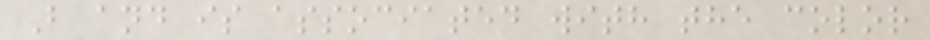B and is associated with the color
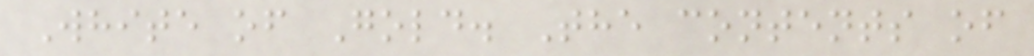White of Gold. The contents of
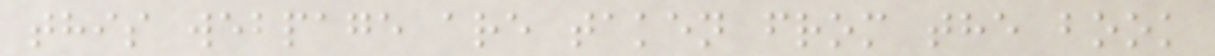this webpage are taken from the book
